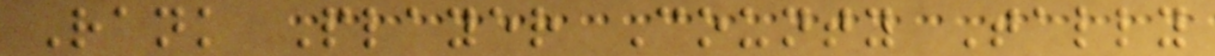Rank Player County Tally
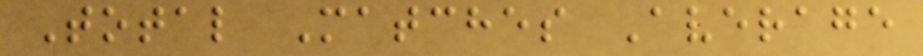Total Matches Average
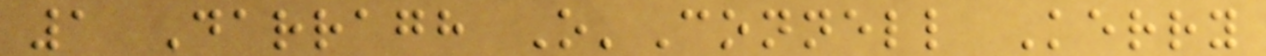1 Darragh O'Connell Kerry
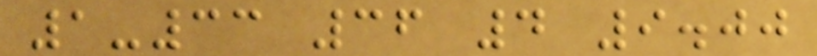1-33 36 4 9.00
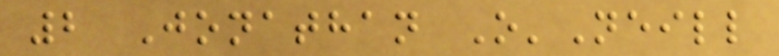2 Jonathan O'Neill
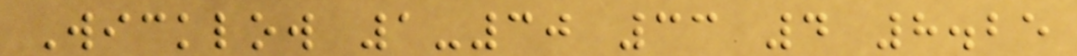Wicklow 1-30 33 4 8.25
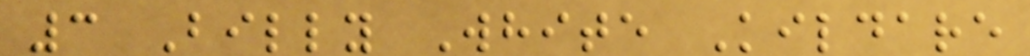3 Billy White Kildare
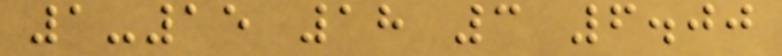1-15 18 3 6.00
